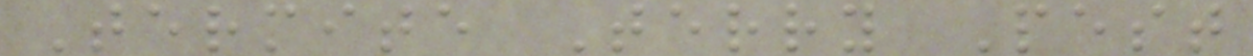Termite Terry Pest
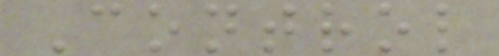Control
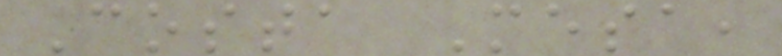Costa Mesa,
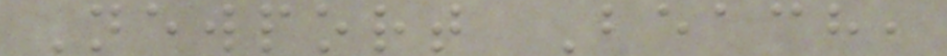Newport Beach,
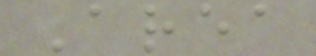Area
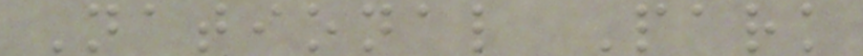National Park
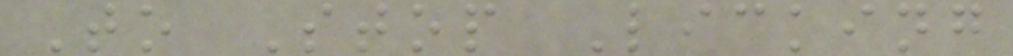To Stop Licking
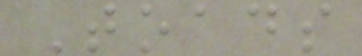Toads
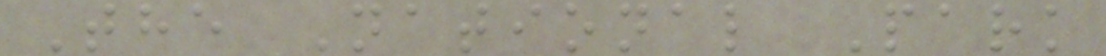The National Park
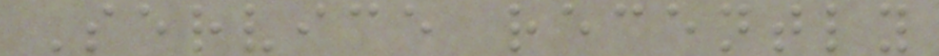Service recently
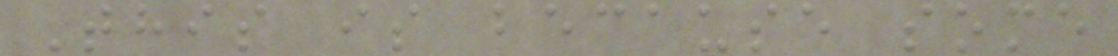This is because some
